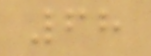68
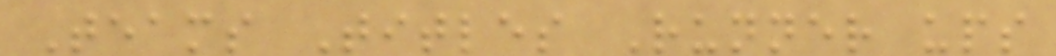Teams Titles Runner ups
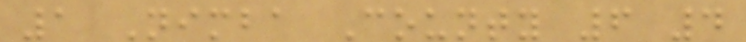1 Nimba County 6 4
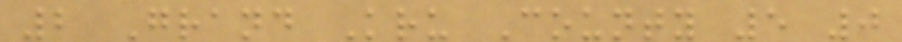2 Grand Kru County 5 0
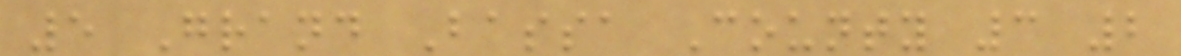5 Grand Bassa County 3 2
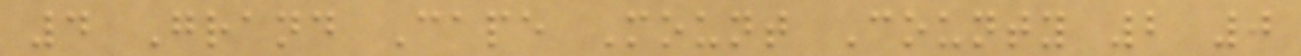4 Grand Cape Mount County 2 0
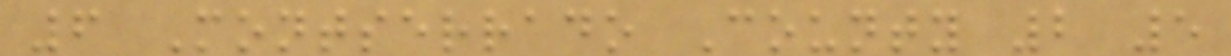6 Montserrado County 2 5
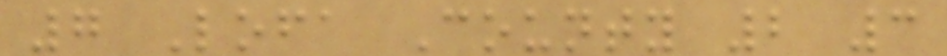7 Lofa County 2 3
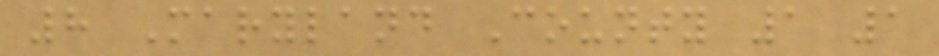8 Maryland County 1 1
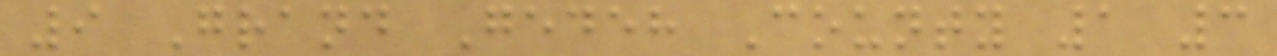9 Grand Gedeh County 1 3
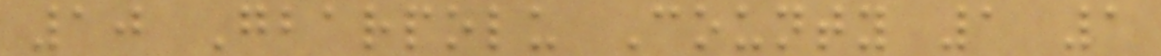10 Gbarpolu County 1 1
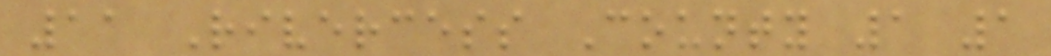11 Rivercess County 1 1
